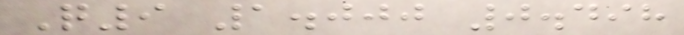Q9 1.000 0.498
